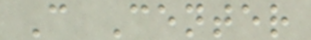C Center
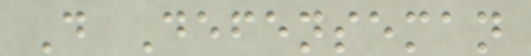D Defenseman
